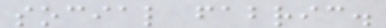social fabric.
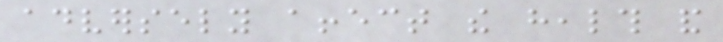adversely affect the health and
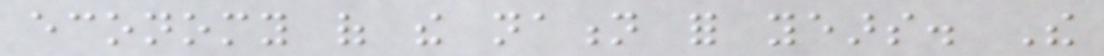economy of the nation for years. The
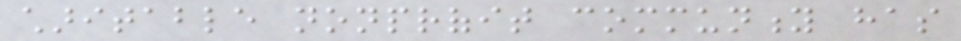charitable nonprofit community has
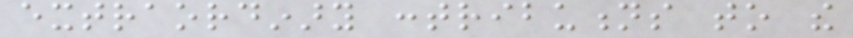extraordinary contributions to the
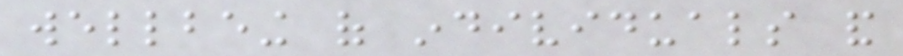wellbeing of individuals and
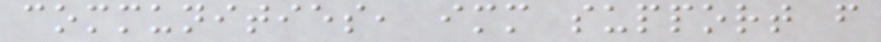communities, immediate support from
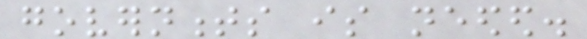governments is needed.
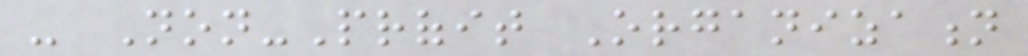- Non-Profit Organization
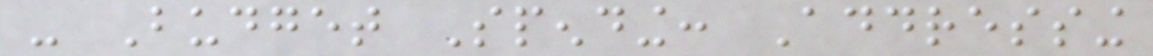- Budget Spending: Addressing
